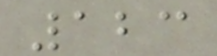123
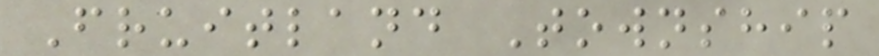Fruitland Township
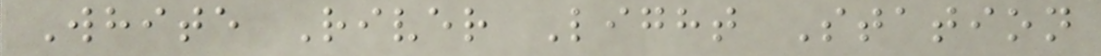White River Light Station
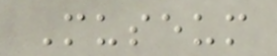Museum
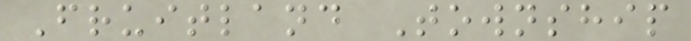Fruitland Township
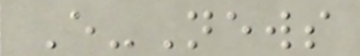E-News
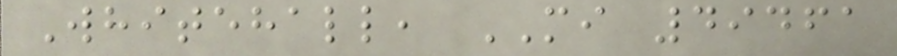Whitehall, MI 49461
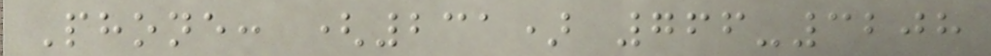Phone: (231) 766-3208
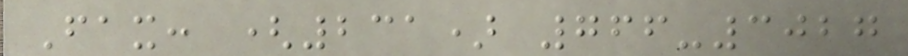Fax: (231) 766-3027
